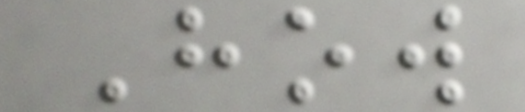How
